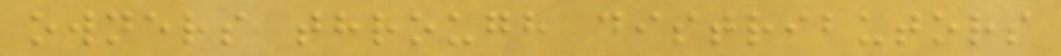owners through distributors
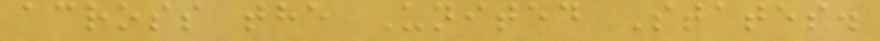across the United States.
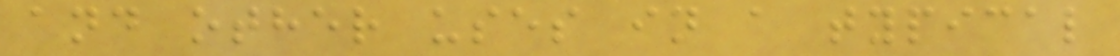and other uses in a typical
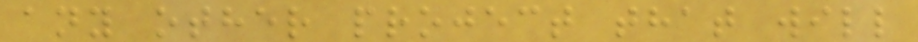any other project that will
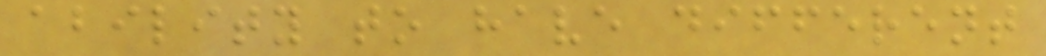ability to have different
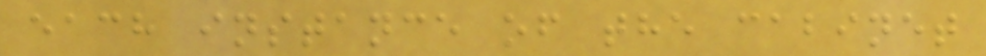each instance of the cabinet
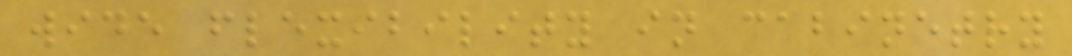wide flexibility in cabinetry
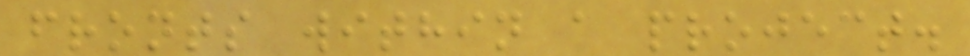fronts within a project.
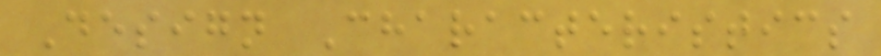Design Characteristics
